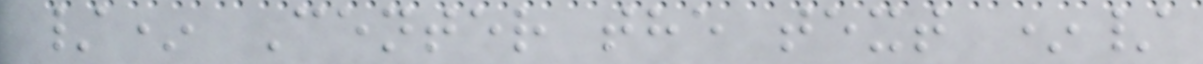/* Center the text */
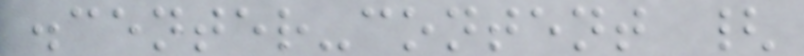.center-content {
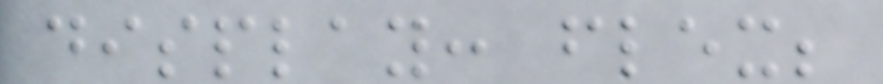display: flex;
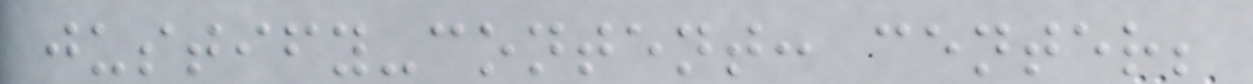justify-content: center;
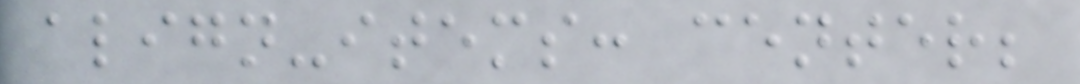align-items: center;
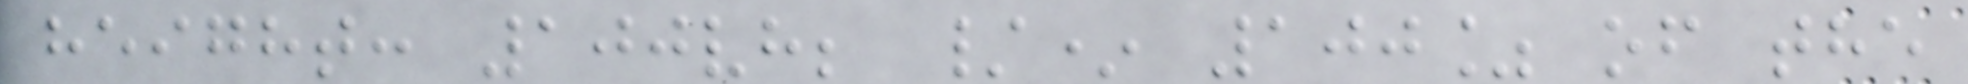height: 100vh; /* 100% of the
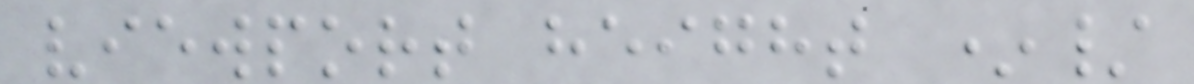viewport height */
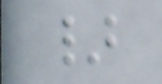}
